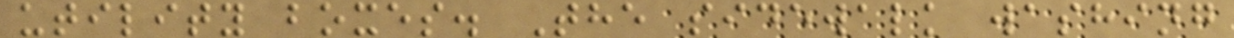utility boxes. The sidewalk washing
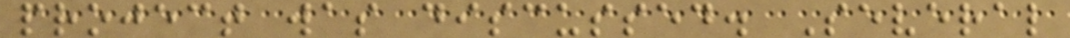project was discussed. Several
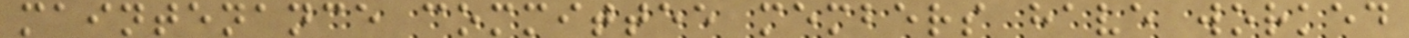maintenance committee members have worked
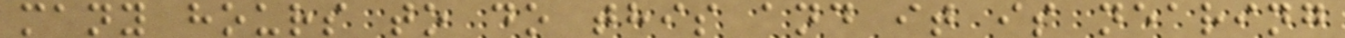many hours to do this and it is nearing
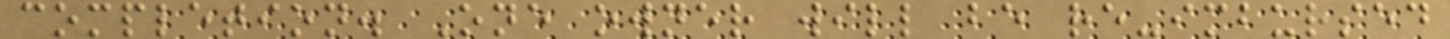completion. One owner will be re-imbursed
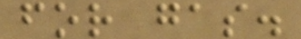for gas.
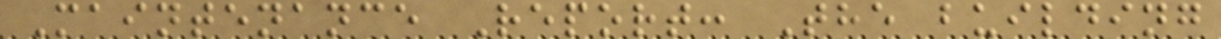Maintenance Report: The building
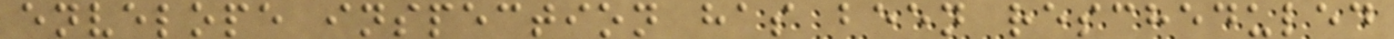envelope inspection has been rescheduled
